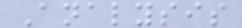Analysis
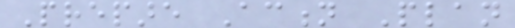Prepare Action Plan
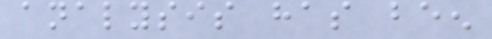analysis has been
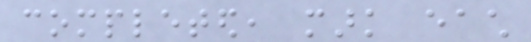completed, mark each
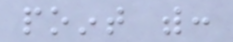point with:
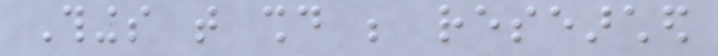Things that should be researched
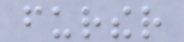further
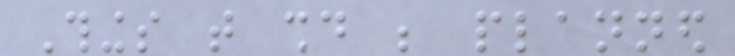Things that should be planned
